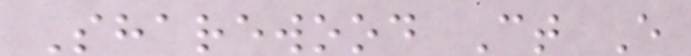Sharewood Ct E
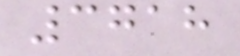3718
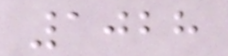1028
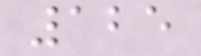125
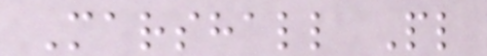Marshall Pl
